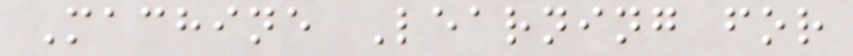Machine Learning for
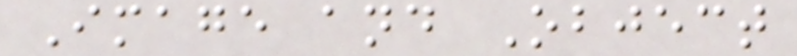Image and Object
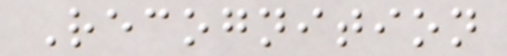Recognition
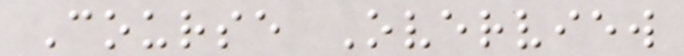Course Overview
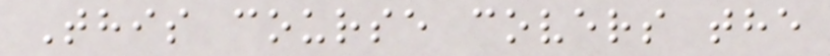This course covers the
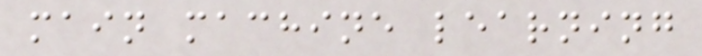main machine learning
